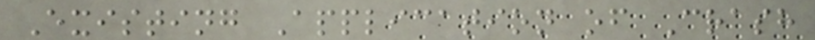Existing Application of Crash
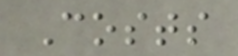Costs
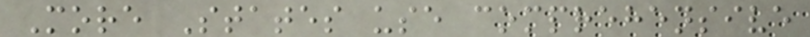More States use comprehensive
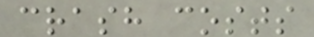crash costs
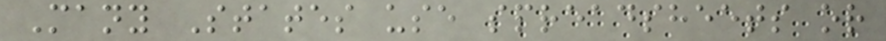Many States use spreadsheets or
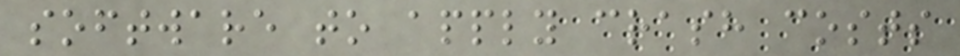software to apply crash costs
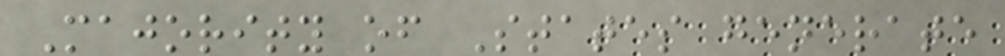Majority of States generate
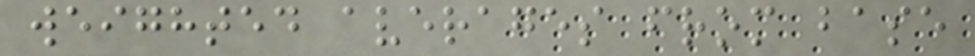weighted averages from base
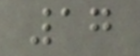17
